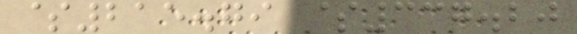$215.79 $337.20
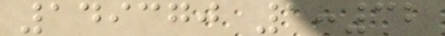149370 1:32
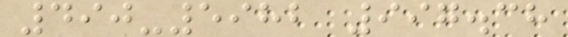490-5982 997.38
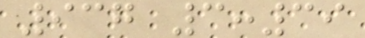937 3:39
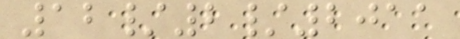12/2/2011
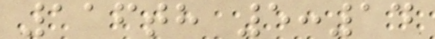116th 5:14
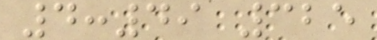4:49 325
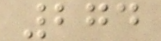274
